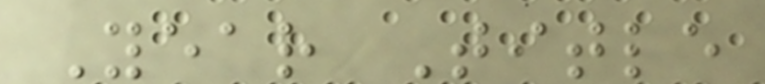Year Title
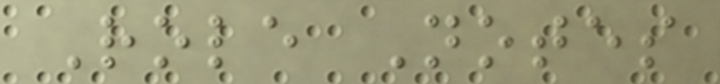Role Notes
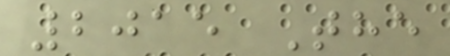2015 The
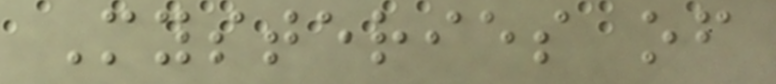Mysteries of
